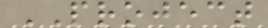PROJECT
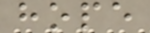hope
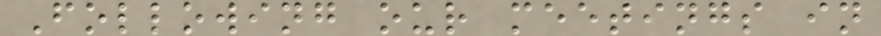Following our meetings in
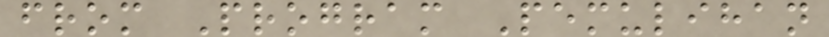from Program Pemulihan
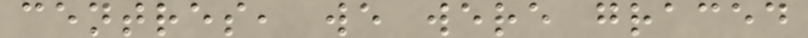centres, we were graced
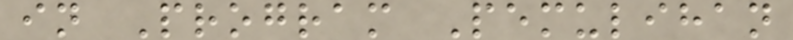in Program Pemulihan
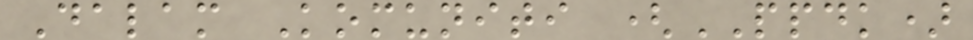Dalam Komuniti (PPDK)
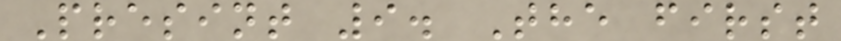Presint 9. The first
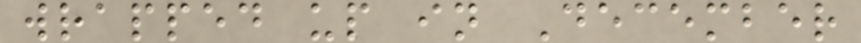wrapped up in December
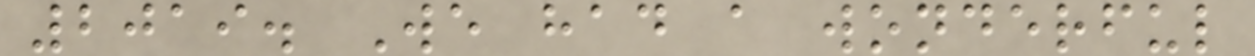2019. We had a wonderful
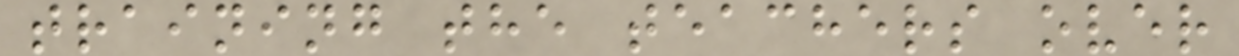training the teachers over
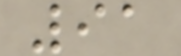91
